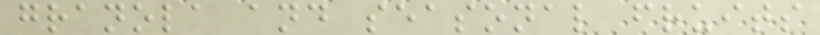granola and seasonal fruits
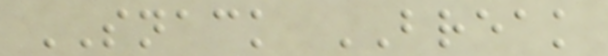SNACK BREAK
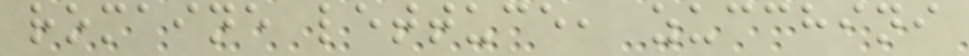romaine lettuce, zucchini
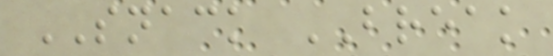SNACK BREAK
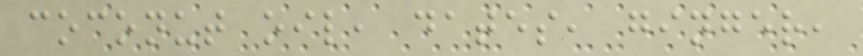coconut oil, dates, ginger,
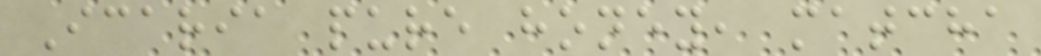Icaria pure honey, matcha
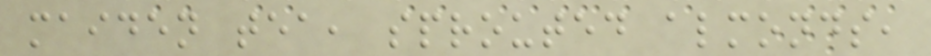maiden tea, sprouted almonds,
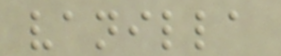vanilla
